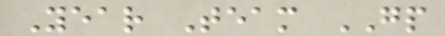Year Team GP
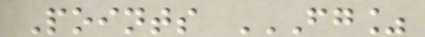Points FG%
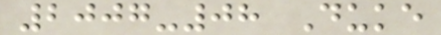2007-08 Duke
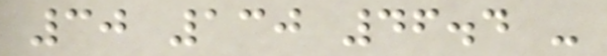30 130 46.4 -
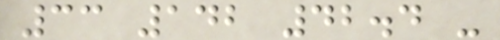33 142 42.4 -
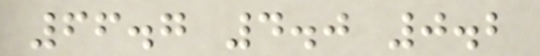66.7 4.0 0.2
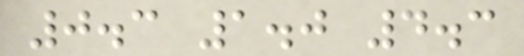0.3 1.0 4.3
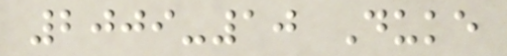2009-10 Duke
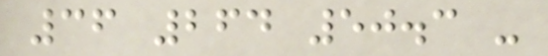36 264 50.3 -
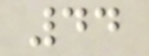44
